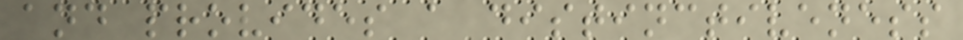and provides a distinctiveness
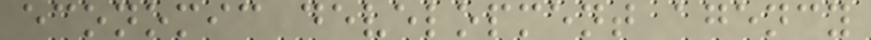economic development agency
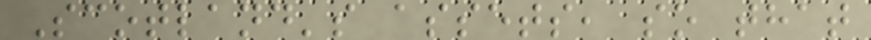Scotland's assets, so that
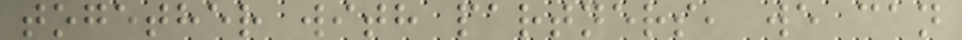together with partners, we can
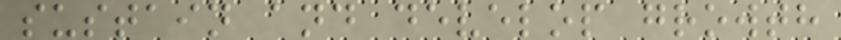sustain and develop growth
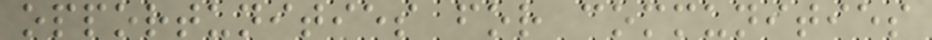opportunities for communities
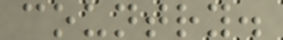country.
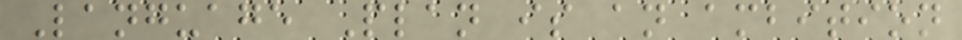Language Plan is an ambition
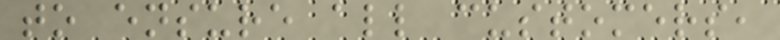to ensure all customers,
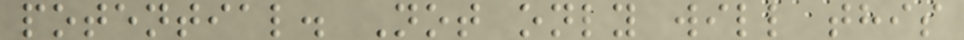potential. Not only will this
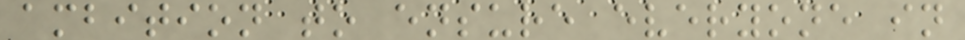ambition to ensure everyone in
